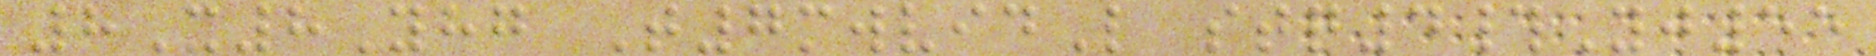8X8Yhg T7mwvidL stq4#Yj55
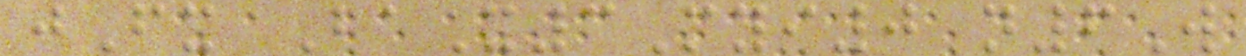jFx BaX3Myi0 n6W
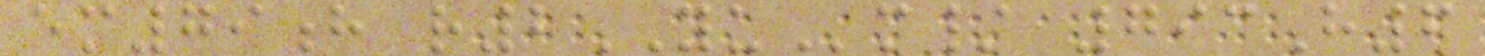em79h r2YUm/ 793H6
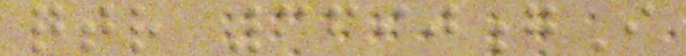qtr 3690gI
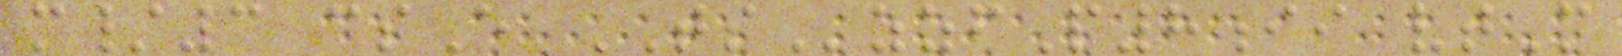m/3 csE TSzzfP8ii vtM
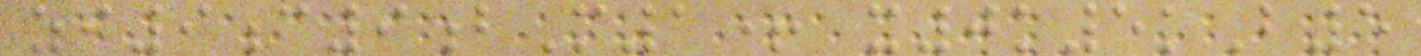zi9c9bM1+ x0k5kB5
